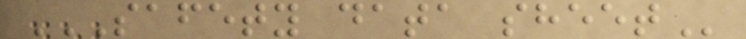SAFETY DATA SHEET
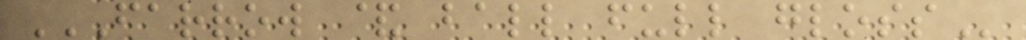FARROW & BALL FULL GLOSS
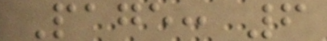Page: 6
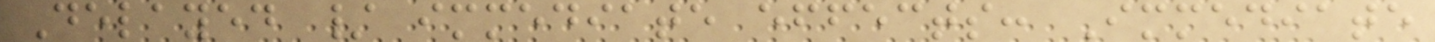Delayed / immediate effects: Immediate
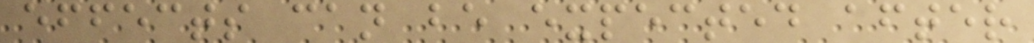effects can be expected after
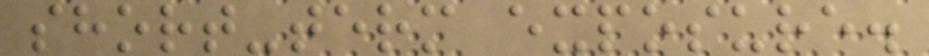short-term exposure.
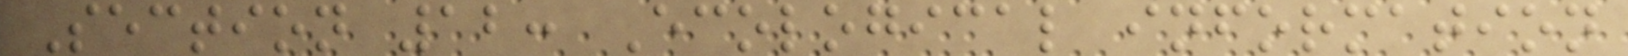Section 12: Ecological information
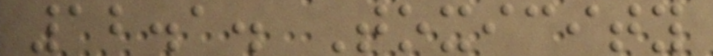12.1. Toxicity
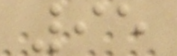95
